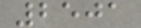2501
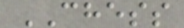CHESS
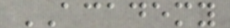ACADEMY
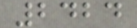2424
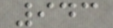943
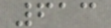613
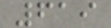619
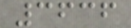3636
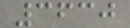3630
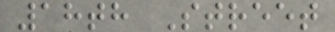18th Street
